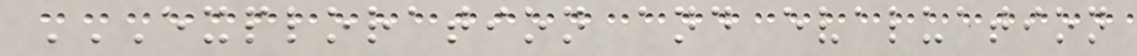EXPLORATION AND EVALUATION
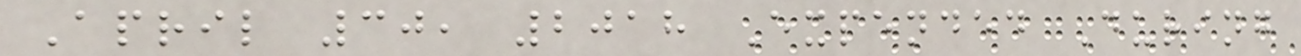April 30, 2018 Expended During
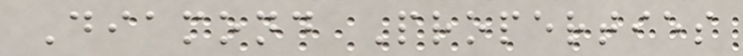Diamond Properties
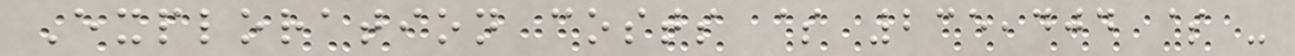Exploration costs $ 235,404 $ -
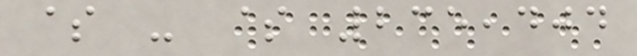$ - $ 235,404
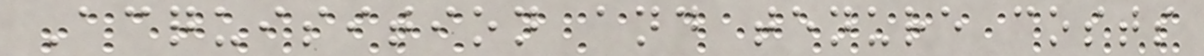Acquisition and tenure costs
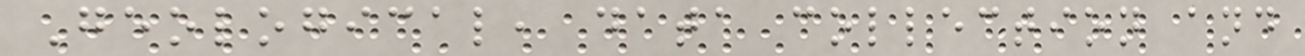Geological, data collection and
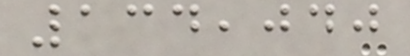134,040
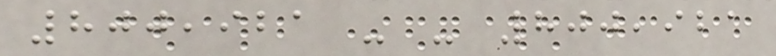800,921 - - 800,921
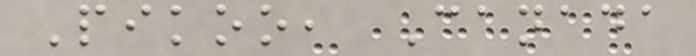Pikoo, Canada
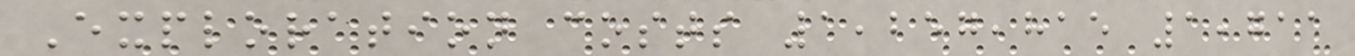Exploration costs 1,257,815 1,711
